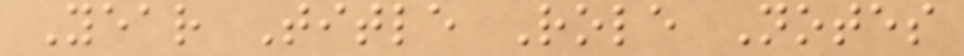Year Title Role Notes
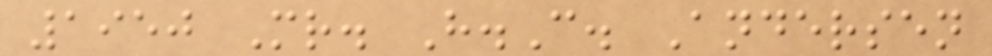1950 Mr. H.C. Andersen
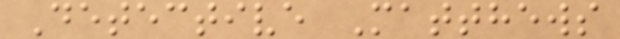Detective Matthews
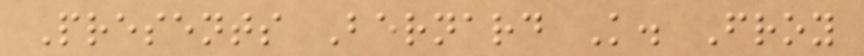Presents Bernard K. Froy
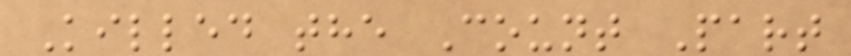Killed the Count Part
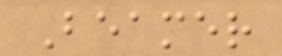Beamer
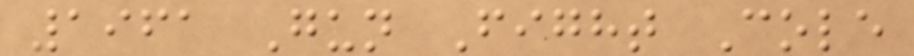1961 Gun Fight Cole
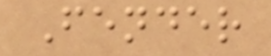Fender
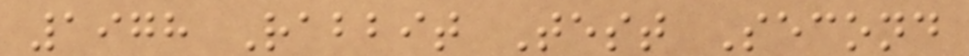1978 Rabbit Test Second
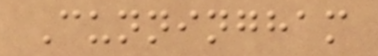Cunningham
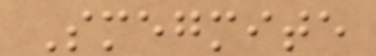Smegmite
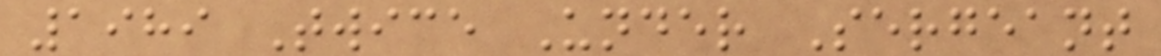1989 Twice Under Sergeant
